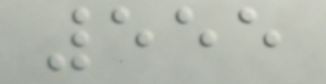555
